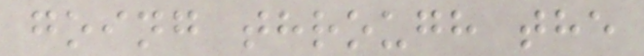going through the
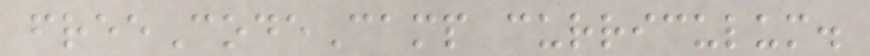freeCodeCamp curriculum.
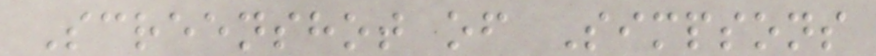Screenshot of Simpsons
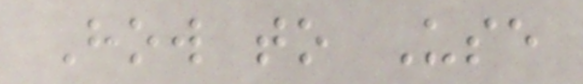How to Use
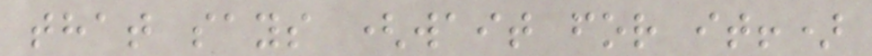that says (wait for it!)
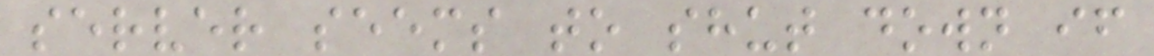server seems to shut down if
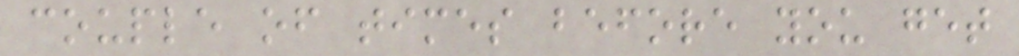couple of times before you get
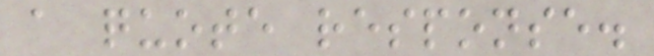a quote response.
